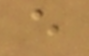e
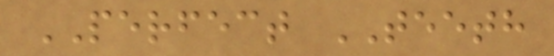PERFECT TEETH
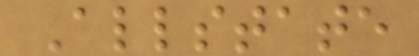Allstate
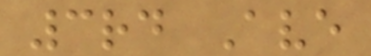3rd Ave
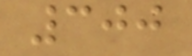300
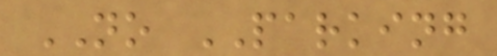NO PARKING
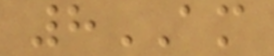8AM
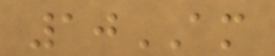10AM
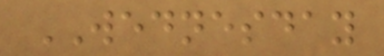WEDNESDAY
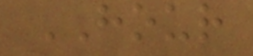HOUR
